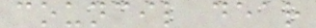council dear
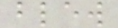blew
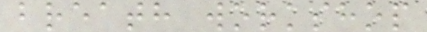breath workshop
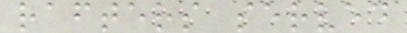rafters served
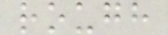rough
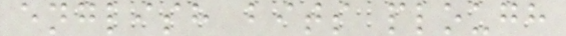english bits plough
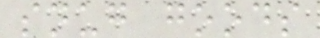snug goods
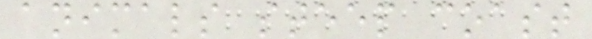animals steep coast
